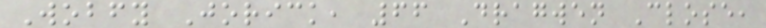Wobfy Jorick, 66 Dragwen Close,
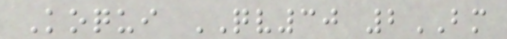Koqui QV30 2BM
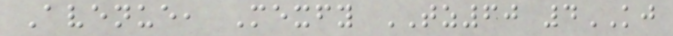Avenue, Mexfy TZ60 4KJ
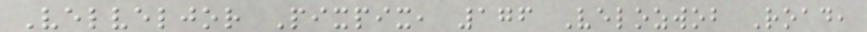Velveljor Pixpix, 176 Velozwob Road,
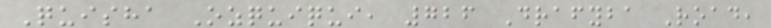Quisha Ozquiqui, 726 Drafyba Road,
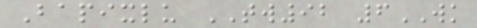Bapixlu TW92 6WK
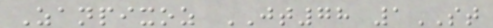Zanpixoz JT78 1ST
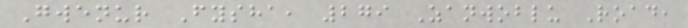Gwenur Fysha, 279 Zanwoblu Road,
